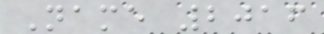Name 2016
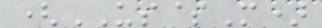(US$M)
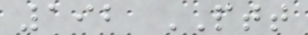192 PTT
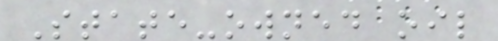State-owned oil
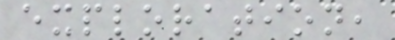exploration,
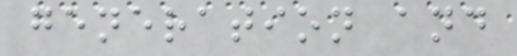generation and
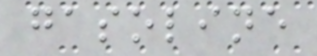gasoline
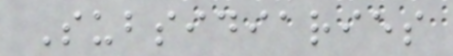Subsidiaries
